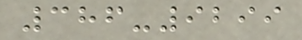386-9299
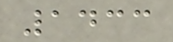1433
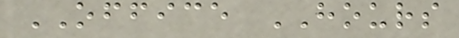OFFICE HOURS
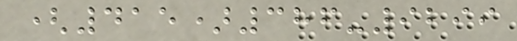(415)386-9299
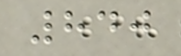840
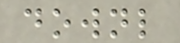downl
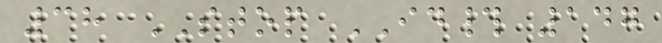38 STOP ID# 147
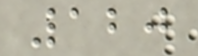120
